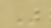-
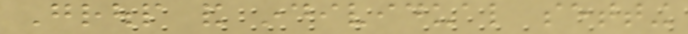Group and individual setting
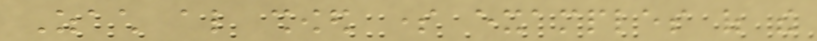Zach also showed some examples of the
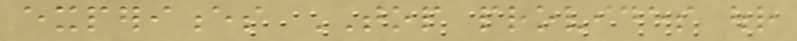experiences TOP provides our
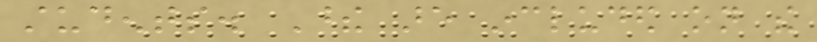students. These are included on the
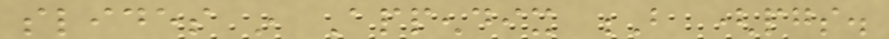slides in Appendix B (pgs.
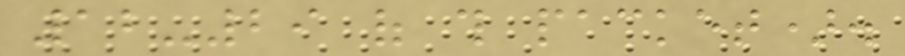12-29 of this packet).
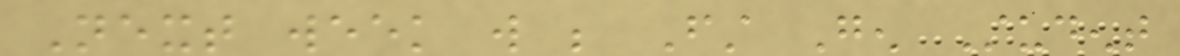Next week will be First Gen Student
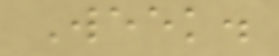Week.
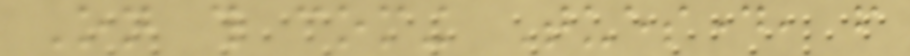On this coming Tuesday, from
